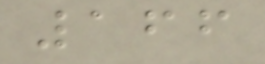166
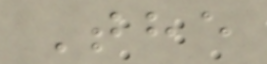The
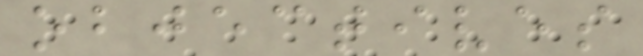objectives
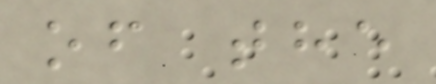of the
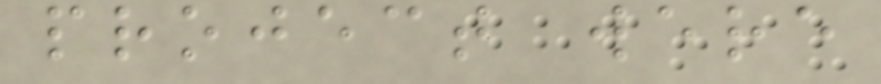project were
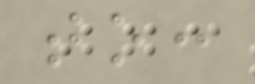to:
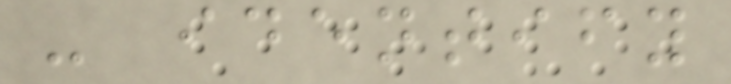- identify
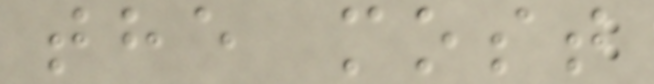the most
